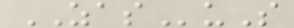ZASuS
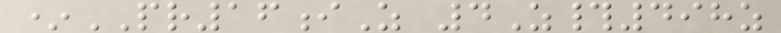*PR16iZ 4Z#498z
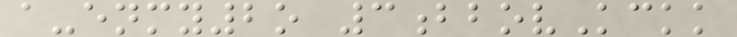a-enmy2o 3bbovKckk
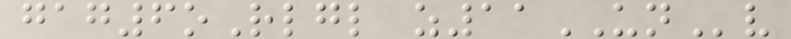gag6oRlgl z11UNv
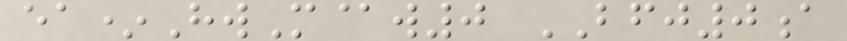ea*HwM@w0 BFJ0a
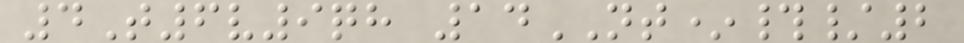4T6v9qh 14NT*#/2
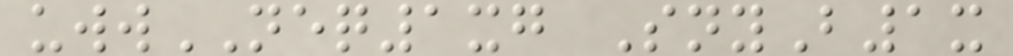uwwNEQ1xg SnyB1x
